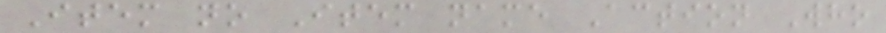Item no Item name Action Who
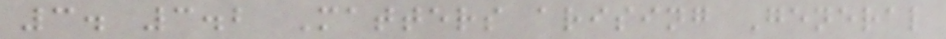3. 3.2 Matters arising General
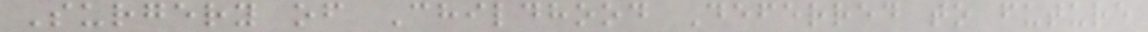Surgery of Childhood Deferred to future
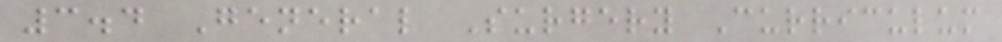3.4 General Surgery Curriculum
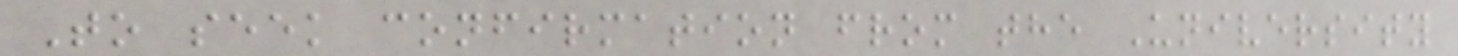To seek confirmation from the University
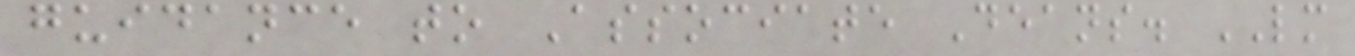guidance to Associate Deans. LM
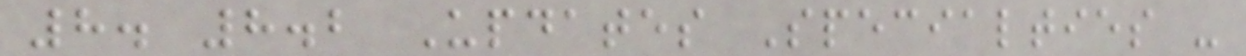8. 8.2 Updates Specialties -
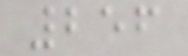256
